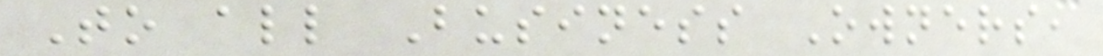To all Business Owners,
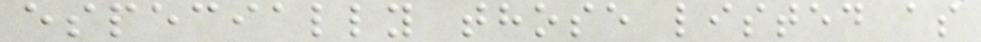especially those listed as
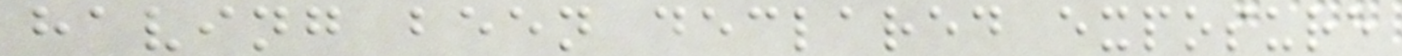having been declared exposure
